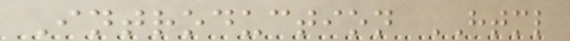Introduction HTML
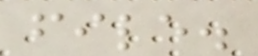file.
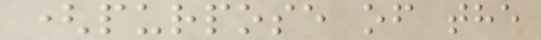(purpose of the
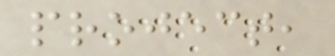project,
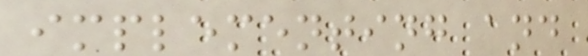implementing and
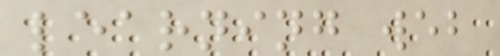learning web
